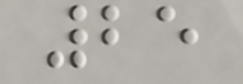25
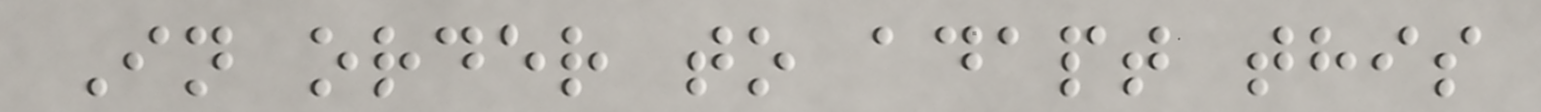In order to adapt this
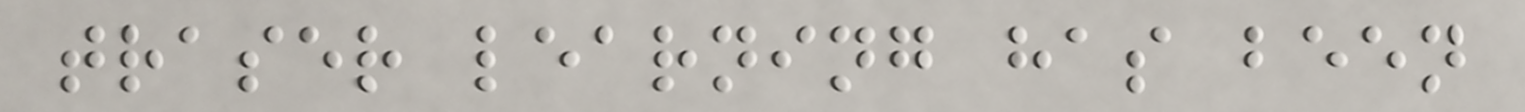traser learning has been
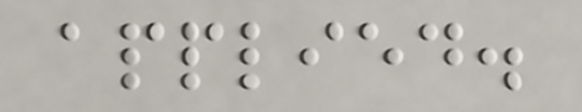applied.
